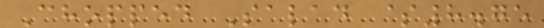Chopped Salad $8.75
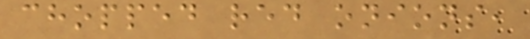chopped red onions,
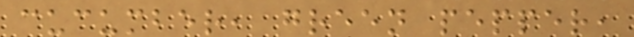cucumber, green pepper,
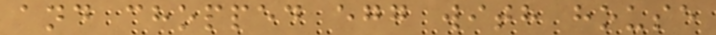and chopped egg with house
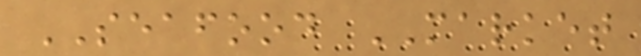SEAFOOD MARKET
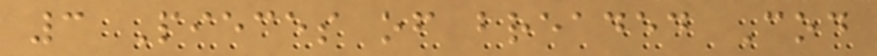3 Pieces of breaded Cod
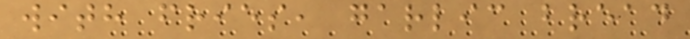with fries, garlic bread
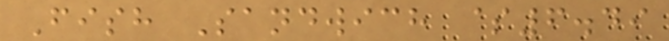Fish Sandwich $6.49
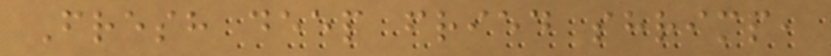Fresh deep fried shrimp,
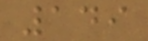149
